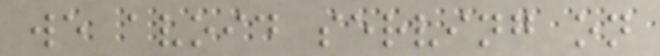we avoid serving on
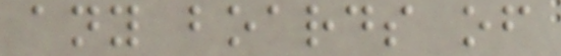any boards of
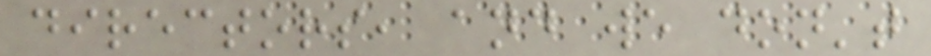directors, and we don't
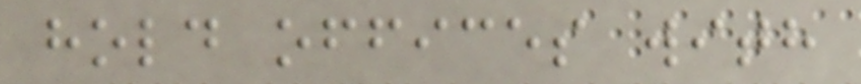hold offices with
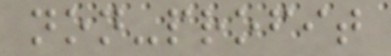non-profit
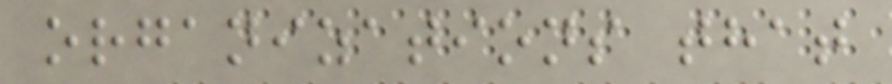organizations that
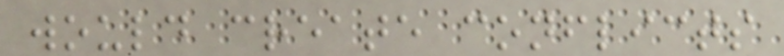would create conflicts
